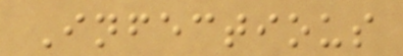Infectious
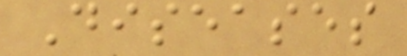Diseases
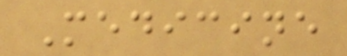Medicine
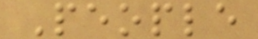People
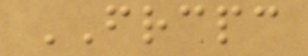FRCPC
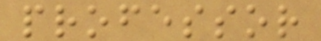professor
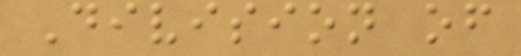Division of
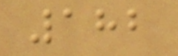182
